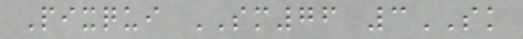Pixqui SM76 3SK
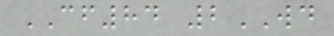CF84 2WD
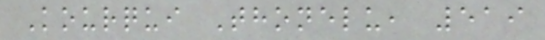Kourqui Thonelu, 519
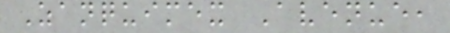Zanquimex Avenue,
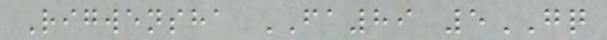Rigwensha FA89 5GQ
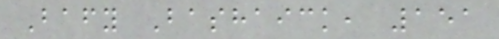Bafy Bashaick, 151
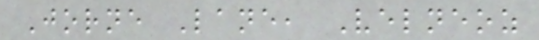Jorne Lane, Velneoz
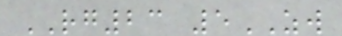RG23 5ZW
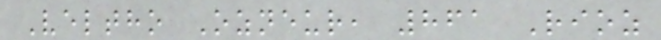Veltho Ozneur, 861 Rioz
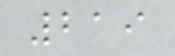219
